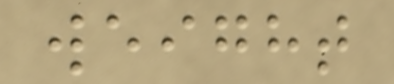weight
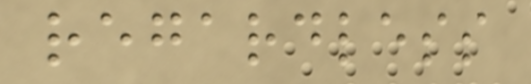regardless
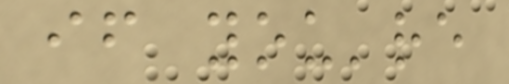if you're
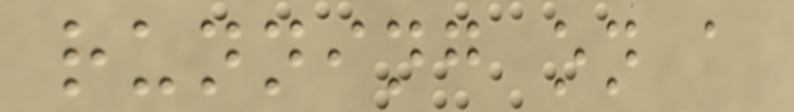running on a
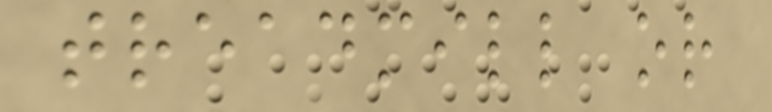treadmill or
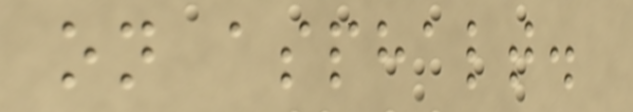on asphalt.
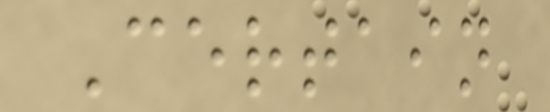Certain
